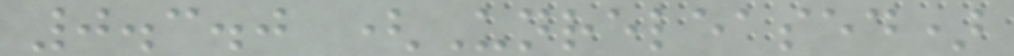0.3.0 (Unreleased)
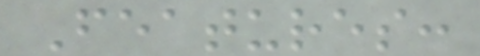Features:
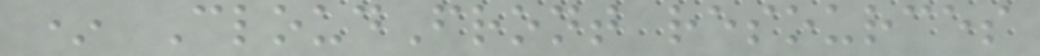* CloudFront resources
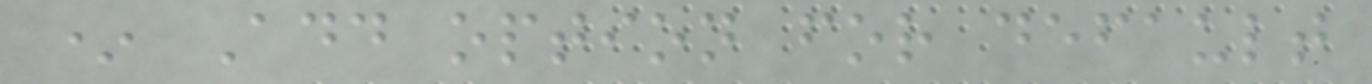* Add option for default
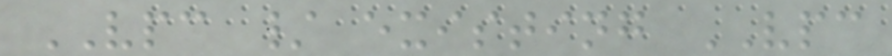VPC / existing VPC
